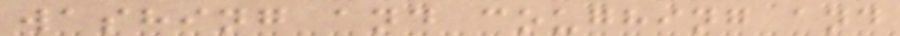washing and coughing and
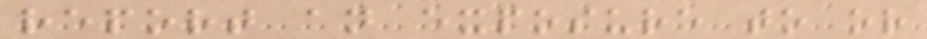report an exposure to or
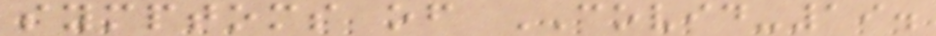symptoms of COVID-19.
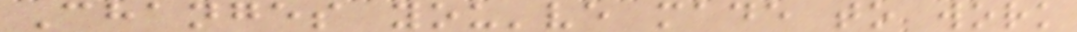Changes you've made to work
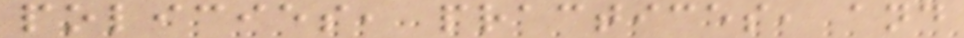policies, practices, and
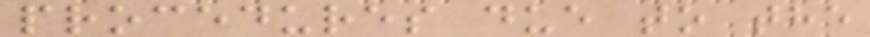procedures due to the
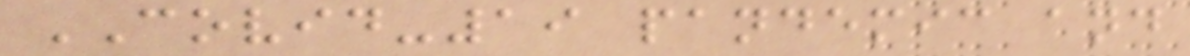COVID-19 pandemic and
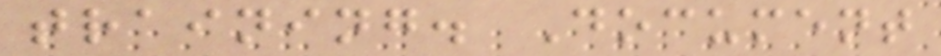training. Document
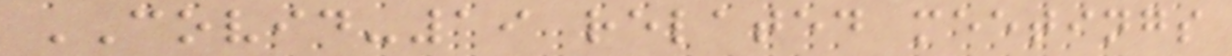COVID-19 related meetings
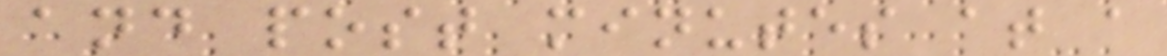and post minutes at a
